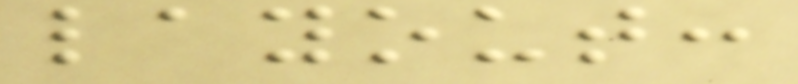layout:
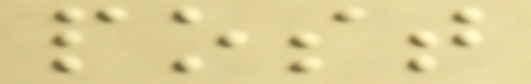post
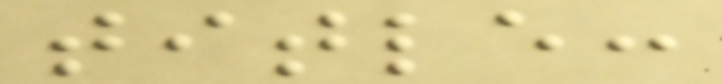title:
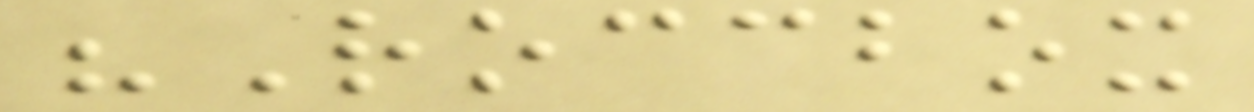"Roccbox
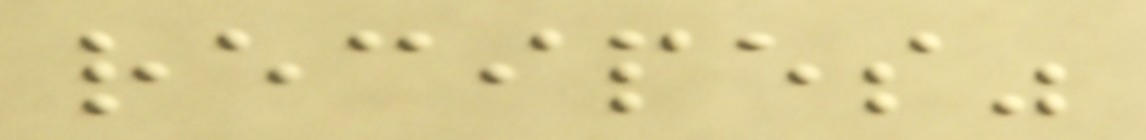recipes"
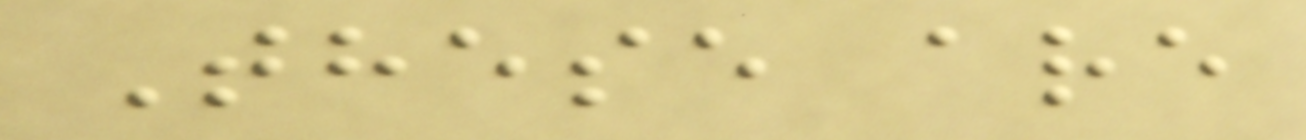These are
